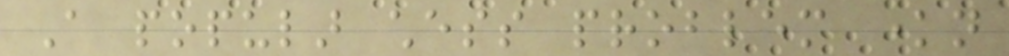A popular chess problem known
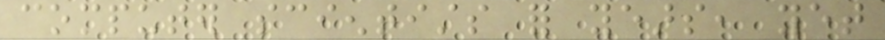computer scientists for years, yet
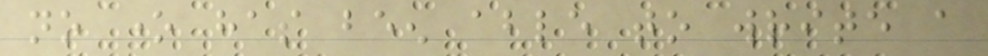no one has been able to write a
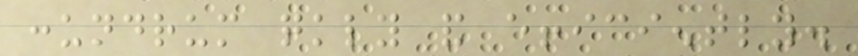conundrum quickly and efficiently.
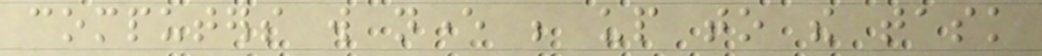computers will never be up to the task
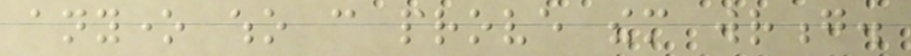anyone who can prove them wrong.
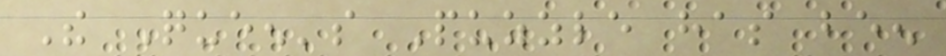The Queen's Puzzle has been
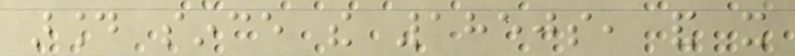around since the 1850s, and it
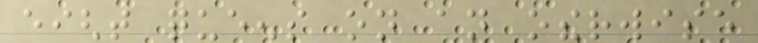eight queens on an otherwise
